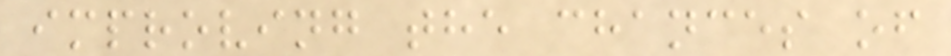improving the chances of
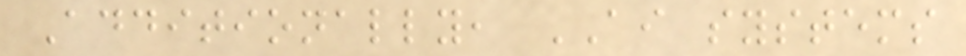Additionally, AI systems
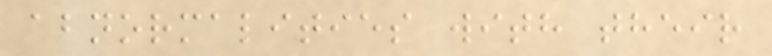abnormalities with their
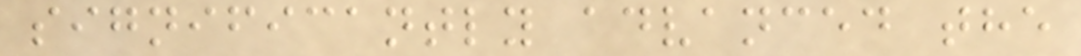significantly advanced the
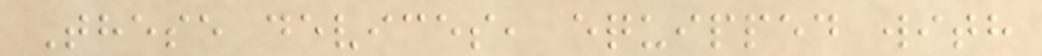These devices, equipped with
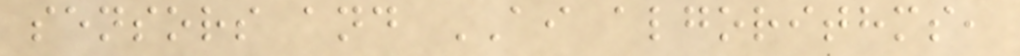sensors and AI algorithms,
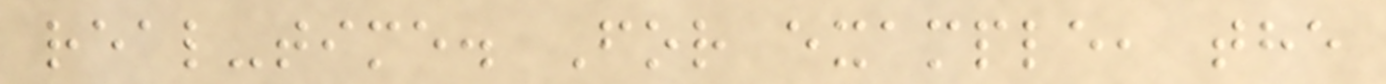real-time. For example, the
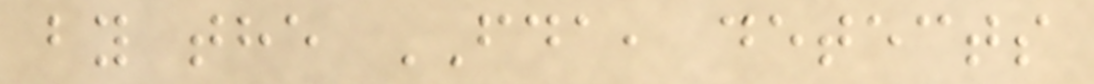by the FDA, detects
